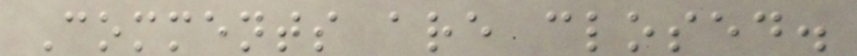Comments are closed.
